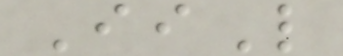IiL
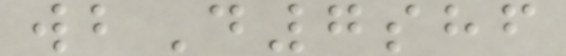wbD7shf
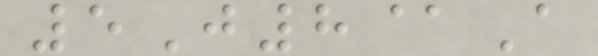5J8@A
